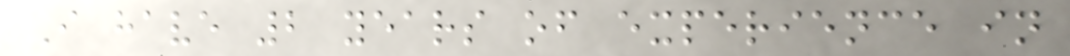I have 2 years of experience in
